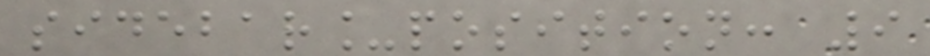sidebar_position: 9
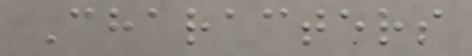Characters
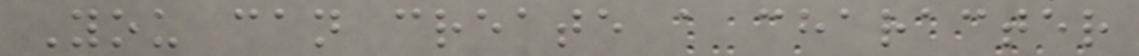You can create a character
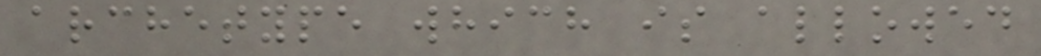archetype which is allowed
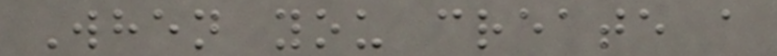When you create a
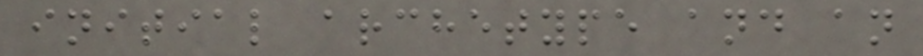initial archetype and an
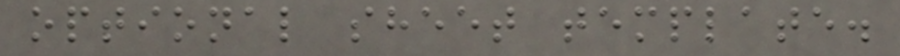optional sheet template.
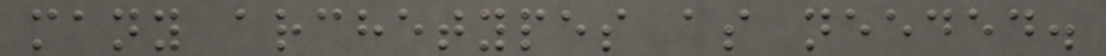many archetypes as needed.
